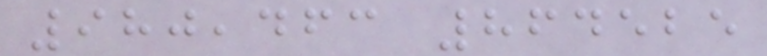980,463 864525
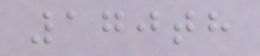170th
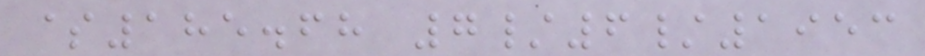$185.68 7/6/1953
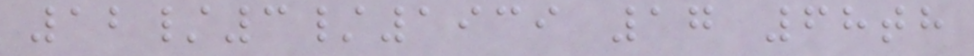12/3/1939 17 68th
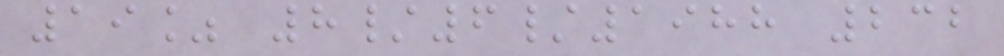19% 8/6/1988 232
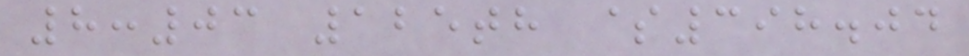8:03 125th $398.04
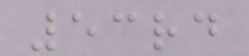53rd
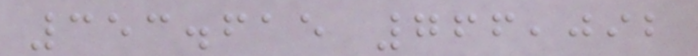353.615 766,092
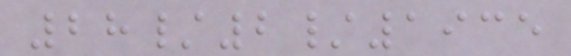28/2/1935
